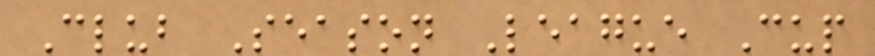Club Season League Cup
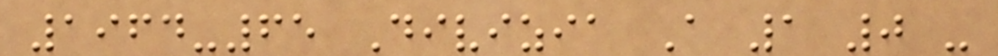1964-65 Divizia A 1 0 -
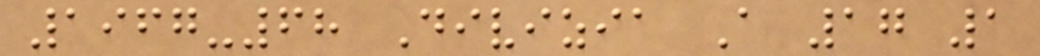1967-68 Divizia A 17 1
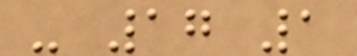- 17 1
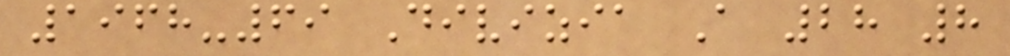1968-69 Divizia A 28 8
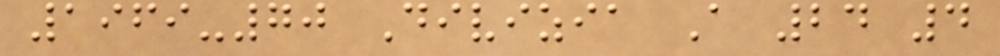1969-70 Divizia A 24 4
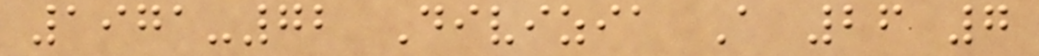1971-72 Divizia A 26 7
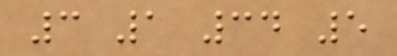3 1 34 5
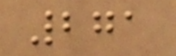271
